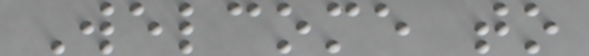Welcome to
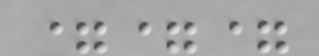===
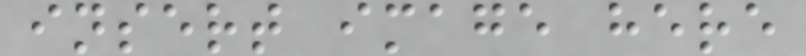insert image here
